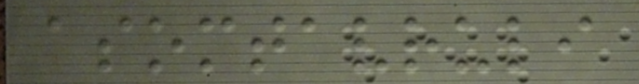asomtavruli
